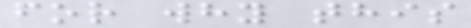for why this
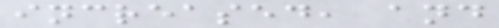increased, and
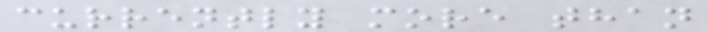currently more than
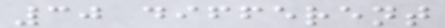30 different
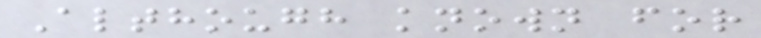Although known for
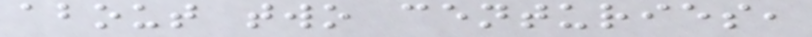about two centuries,
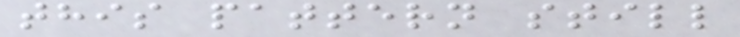this pattern still
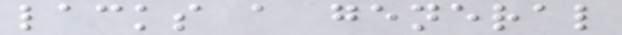lacks a general
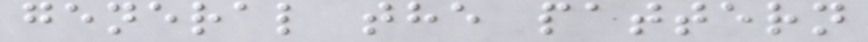general the pattern
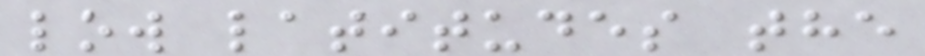low latitudes the
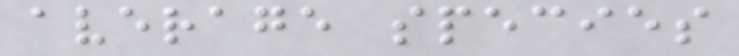average species
